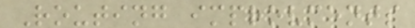Routing improvments
